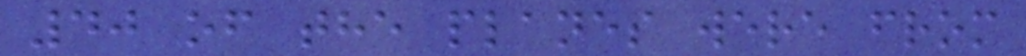40 of the planes were from
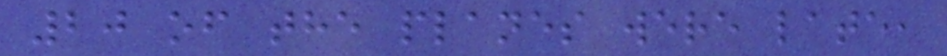20 of the planes were late,
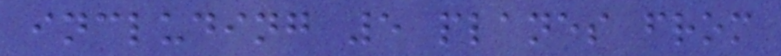including 5 planes from
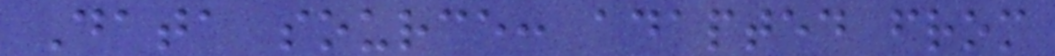Data source: adapted from
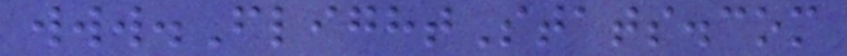www.FlightStats.com
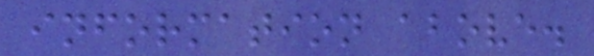information above.
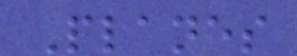Planes
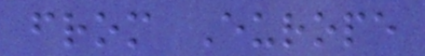from Europe
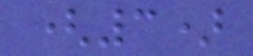(3)
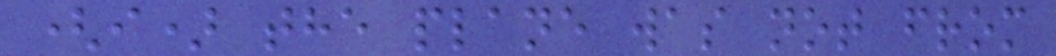(i) the plane was not from
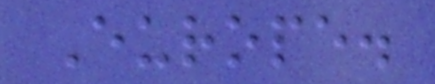Europe.
